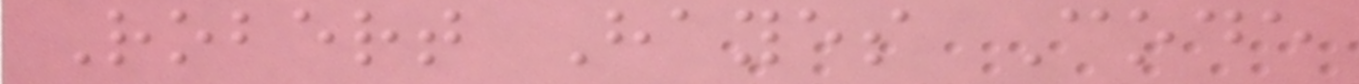Robert Hayes Code
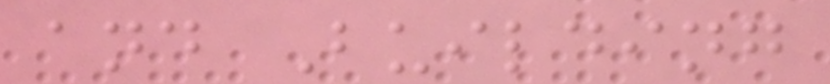and Building
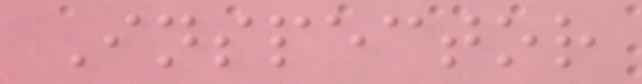Inspector
